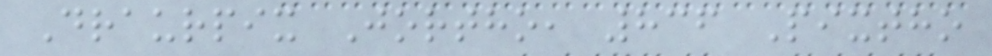Draurpix Jortho, 836 Pixtho
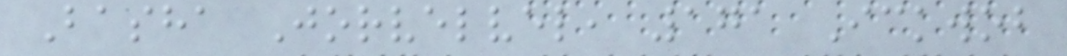Basha Jorvelvel, 171 Ickwob
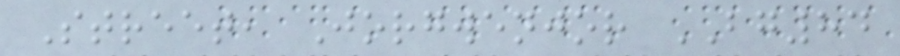Street, Jorgwenjor BG84
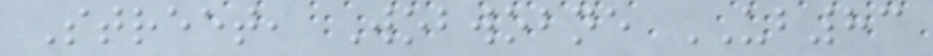Street, Wobwobne UB83
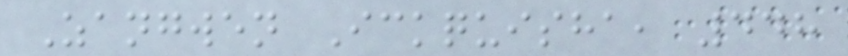Zangwen Ickquisha, 448
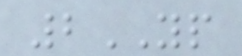2YP
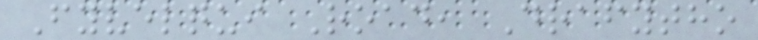Fyvelqui Road, Drafytho
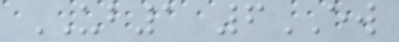UB1 6EW
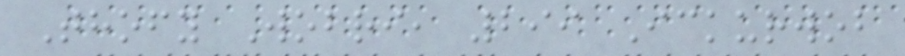Thofy Wobri, 299 Ickurwob
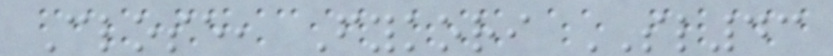Close, Fykori SL43
